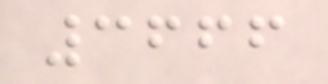3666
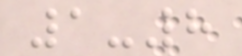1-8
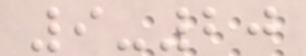9-20
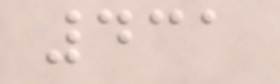431
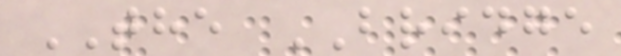THE BRIDGE
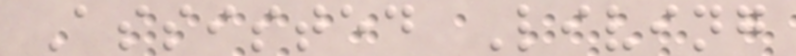Assisted Living
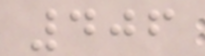406
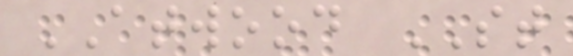ATWOOD ST
